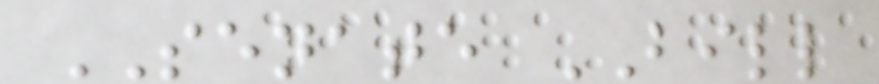SENATE BILL
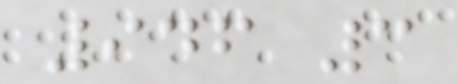946 3
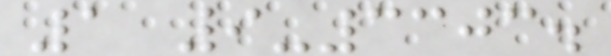1 9-3303.
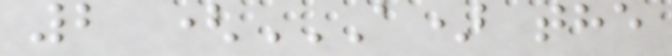2 (A) THE
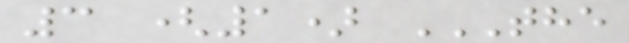3 (1) THE
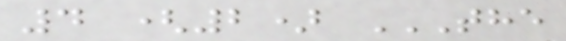4 (2) THE
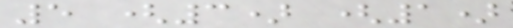5 (3) (1)
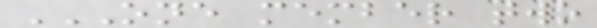ONE MEMBER TWO
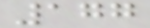177
